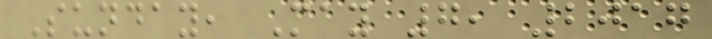Sunday, May 7, 2017
